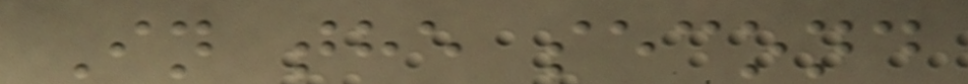In the second
